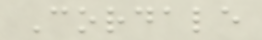Cordale
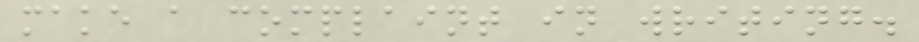make a complaint in writing.
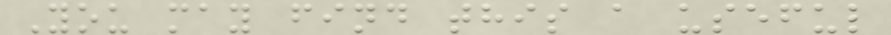You may find this a useful
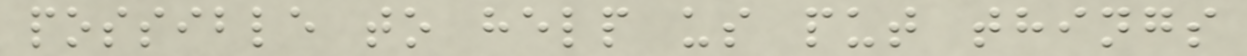possible to help us put things
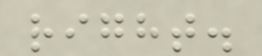right.
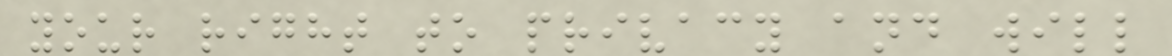your right to privacy and will
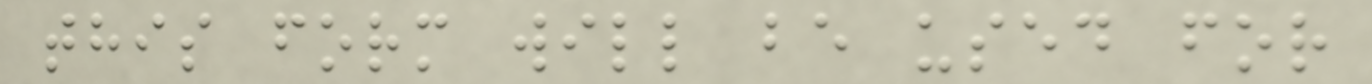this form will be used for
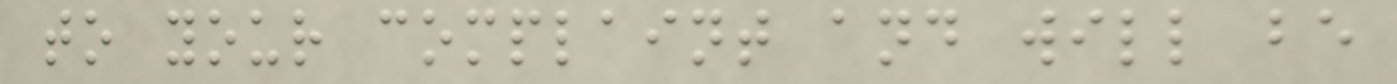to your complaint and will be
